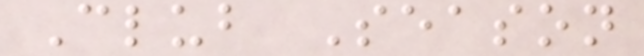Club Season
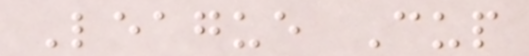League Cup
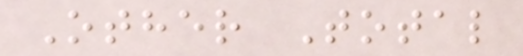Other Total
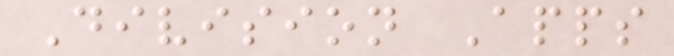Division Apps
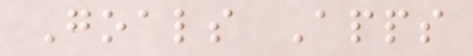Goals Apps
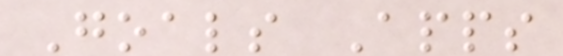Goals Apps
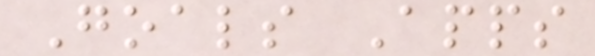Goals Apps
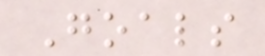Goals
